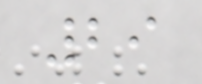29
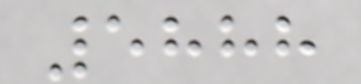5888
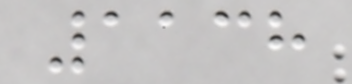1138
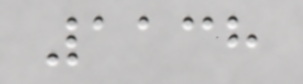1138
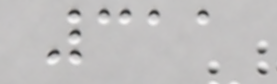311
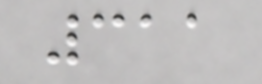311
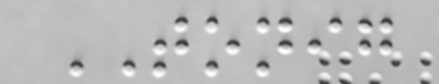TONIG
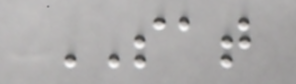SAT
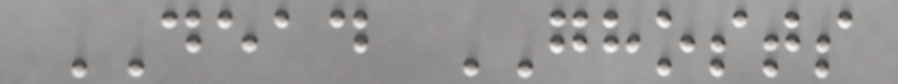DEAD GHOSTS
